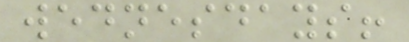wednesdays!
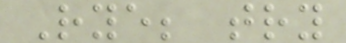Rye; try
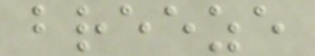breeze
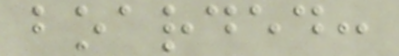boarded:
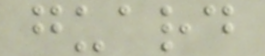guard
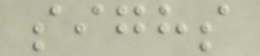sighs
